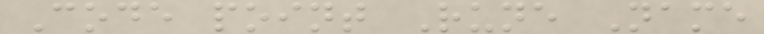Code point Rune Name
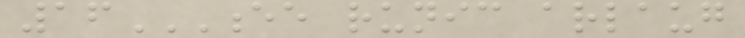16EE RUNIC ARLAUG
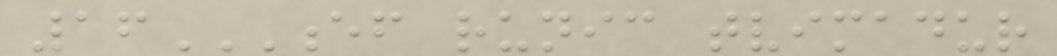16EF RUNIC TVIMADUR
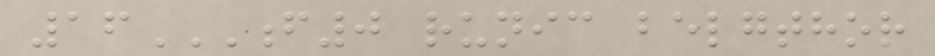16F0 RUNIC BELGTHOR
